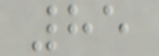85
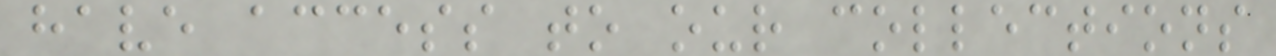have access to our collections
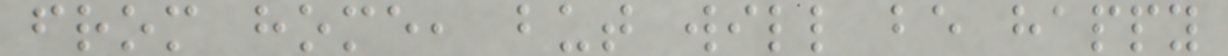from home, but will be happy
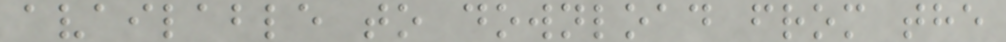available to download from the
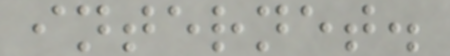internet.
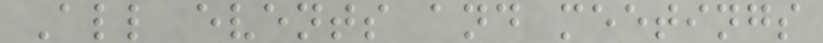All events and meetings
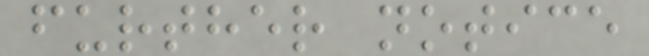further notice
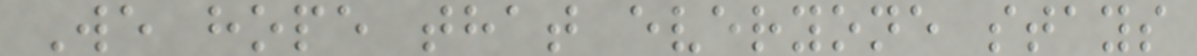We hope that everyone stays
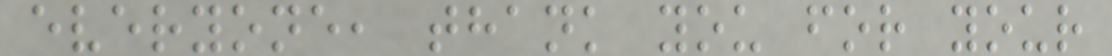everyone, thank you for your
